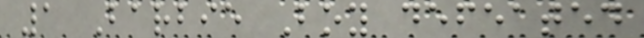1 Barbie Boy defeated
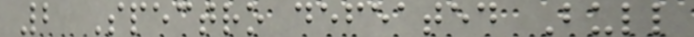2 Spectro defeated Bull
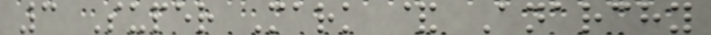3 Super Mark & Anarchy
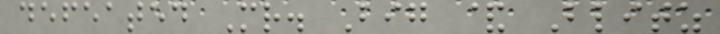defeated Mr. Big & Blitz
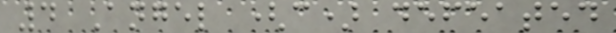4 Angel (c) defeated
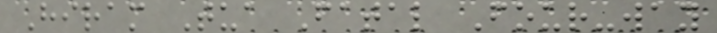Hiram Tua Fatal Four-way
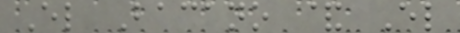El Bacano & El
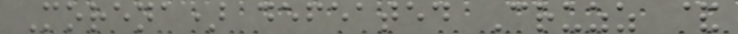Morena) defeated Cruzz &
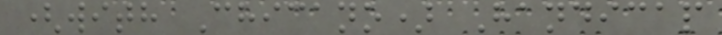(with Chicano) Handicap
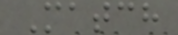Match
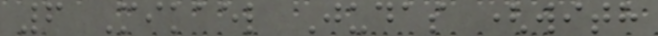6 Mikael Judas (with
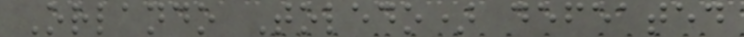Orlando Toledo) defeated
